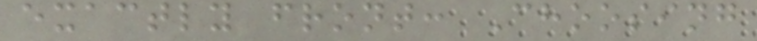exactly front: Choosing
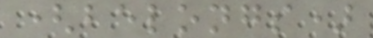(belongs)
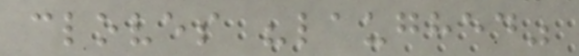cloves "laughed"
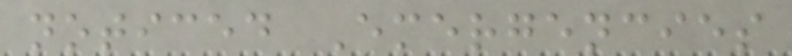noticed Emergencies
